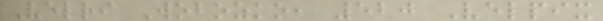Velri Wobozko, 520 Velpix
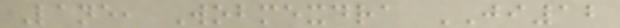Lane, Wobmexdra JI12
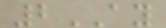2AY
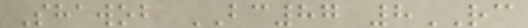Shawob BC87 8RC
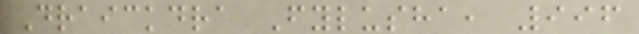Draickdra Fylusha, 996
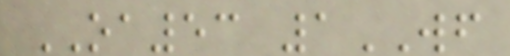OA53 1WF
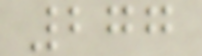277
